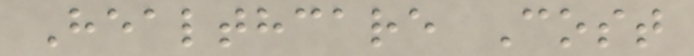Healthcare Cost
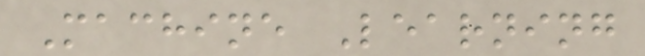Machine Learning
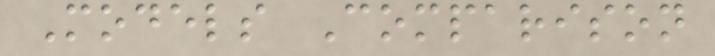Models Comparison
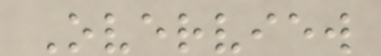Overview
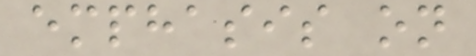emphasis on
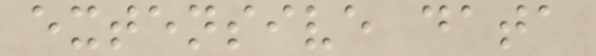extensive data
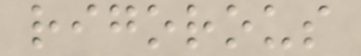rigorous
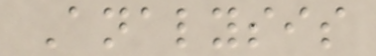Analysis
